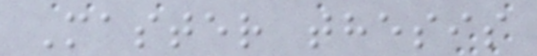Master thesis
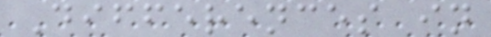Differences in
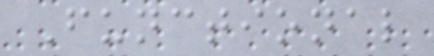Functional
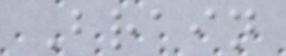Brain
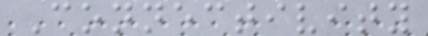Connectivity
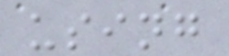using
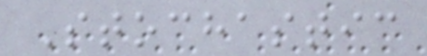Stochastic
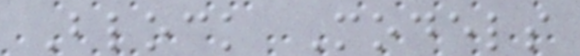Block Models
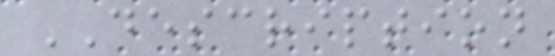DESCRIPTION
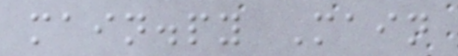main.py Main
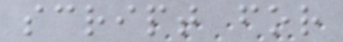script for
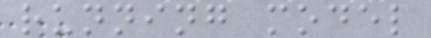running model
